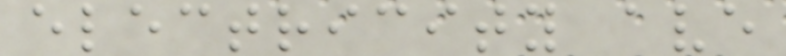electricity ave
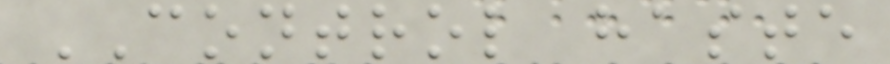CONTROL haste
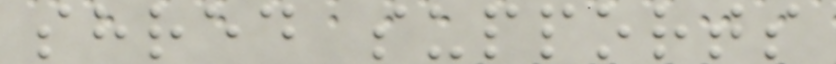shred supports
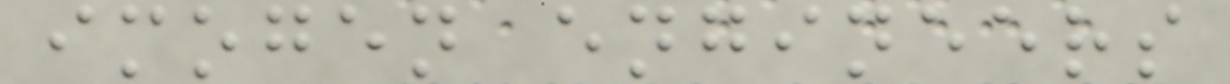imogen engineers
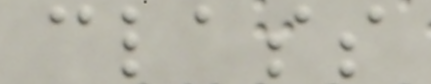class
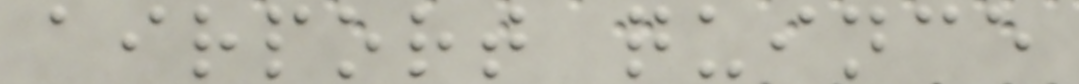airport quince
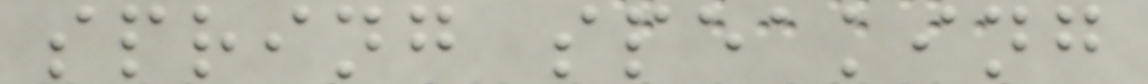spring speaking
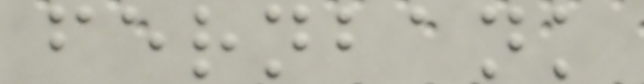fernbank
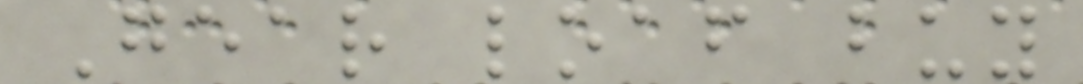Gear loaf buy
